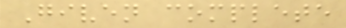Given complete
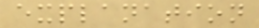explanation
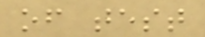of test
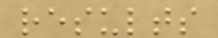results
